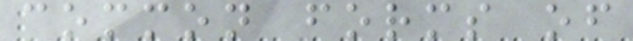common forms of
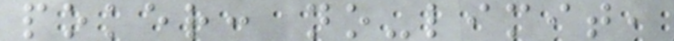poker: no-limit,
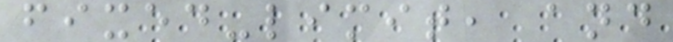fixed-limit, and
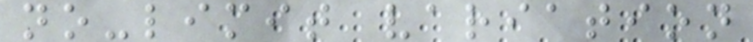no-limit variation
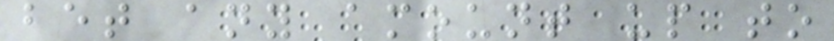bet any amount up to
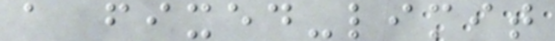a fixed-limit
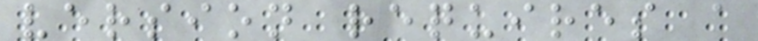version requires a
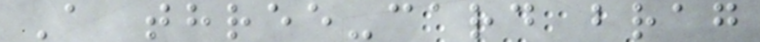A three-card brag
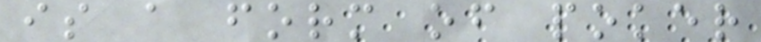is a form of poker
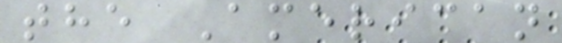the American
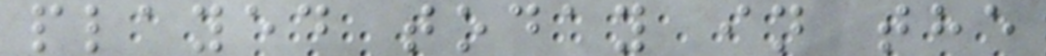played today in the
